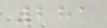281
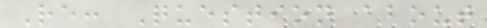Re: Question about
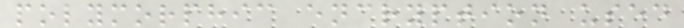polymorphic encryption used
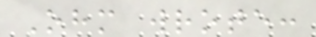Ohm wrote:
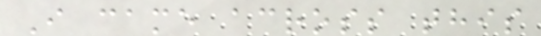I came across this
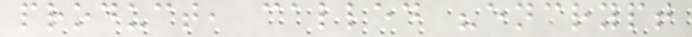product, called "encrypt
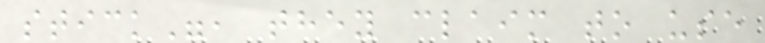stick", they claim to use
